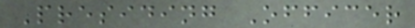Presiding Officer
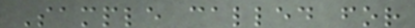Sample called for
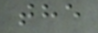the
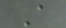A
